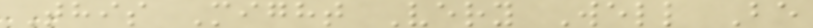This Might Very Well Be
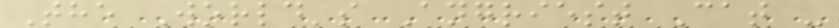The World's Angriest Cat -
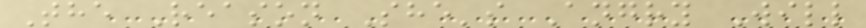The Reason She's Angry Will
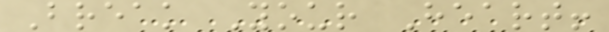Break Your Heart!
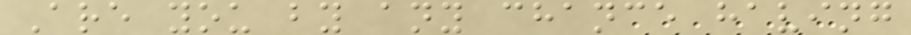Are you by any chance having
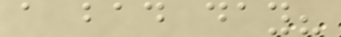a bad day?
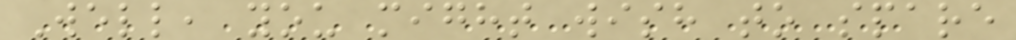Well, you might wish to spare
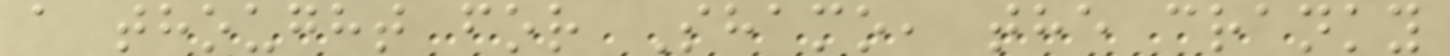a thought for Shamo, the cranky
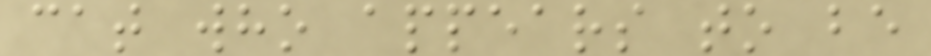cat who appears to be
